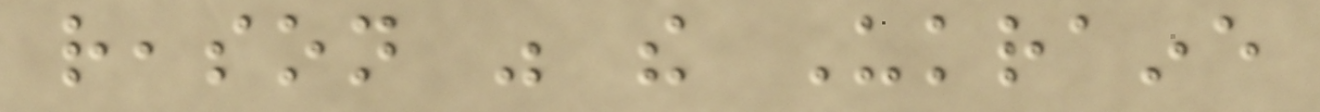reason was the Ukraine
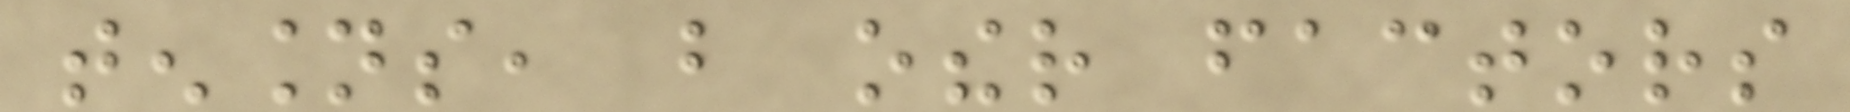tensions, but other factors
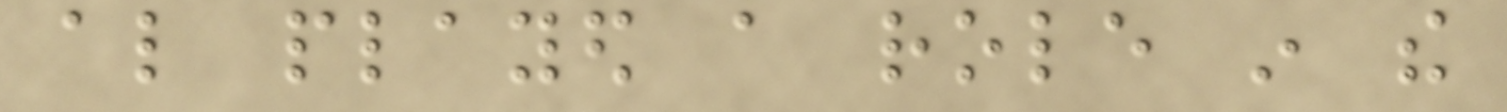also played a role in the
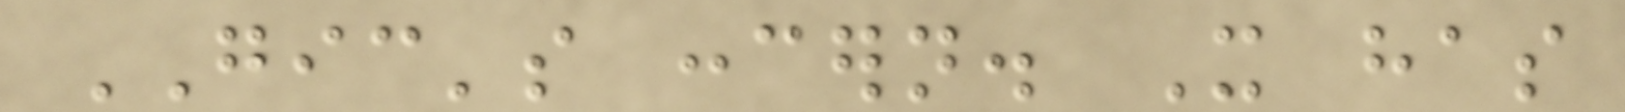GIC's concern. It has
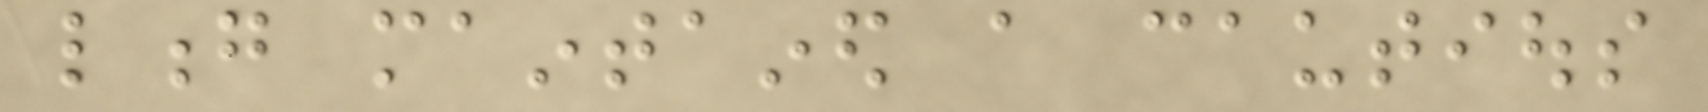long maintained a cautious
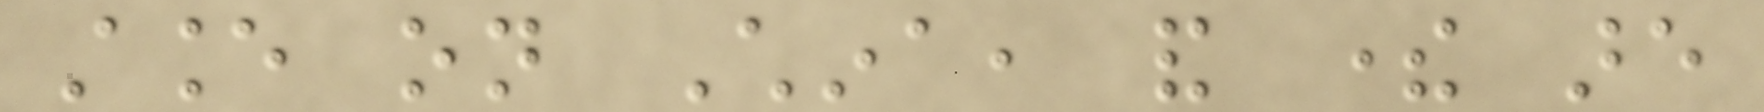stance on China, and there are
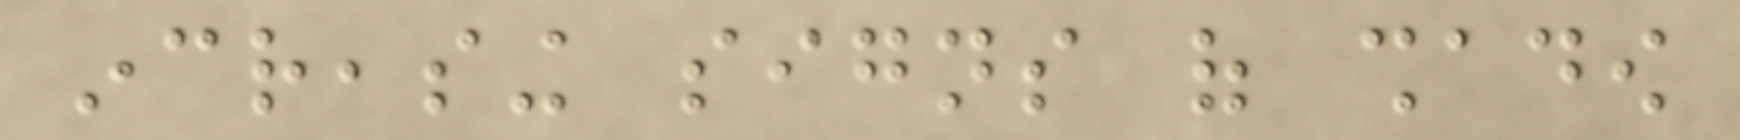increasing signs of shadow
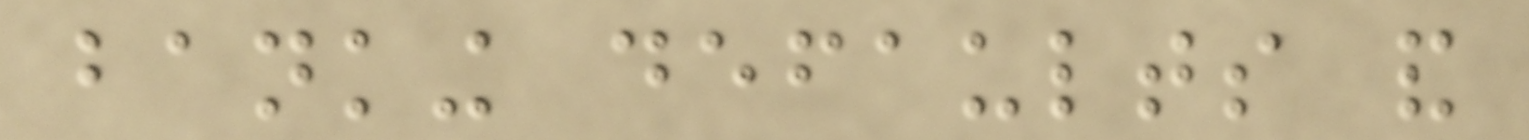banking defaults and
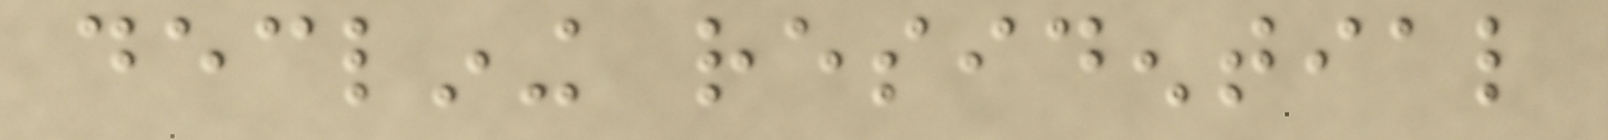declining residential
